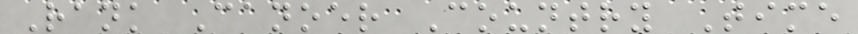Rank Canoer Country Time
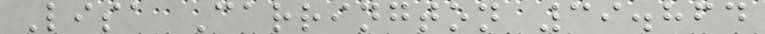Lisa Carrington 39.864
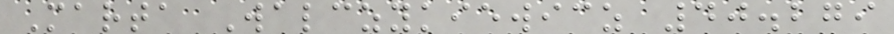Marta Walczykiewicz 40.279
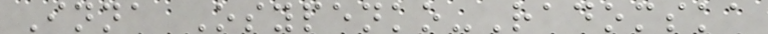Inna Osypenko-Radomska
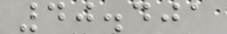40.401
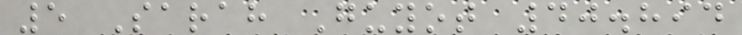5 Sarah Guyot 40.894
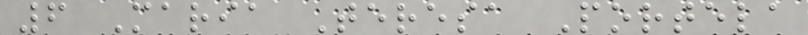6 Maria Teresa Portela
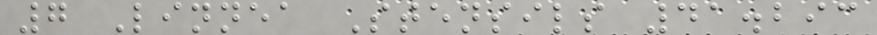7 Linnea Stensils 41.293
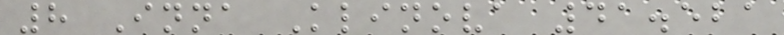8 Inna Klinova 41.521
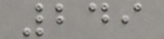249
